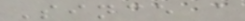Since a
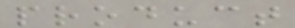product
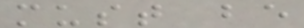must be
